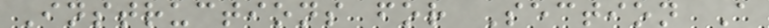Instructions for Section A
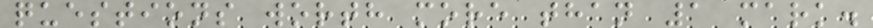questions worth more than 1 mark.
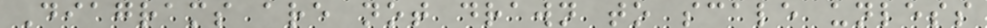Diagrams are not drawn to scale unless
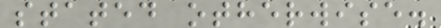stated otherwise.
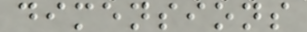dimensions
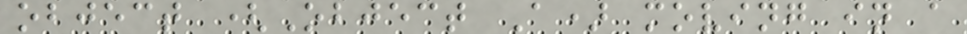object (Object A) moving in a
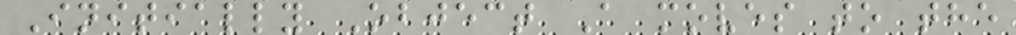Initially Object A moves to the
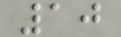10
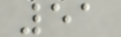51
